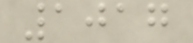1017
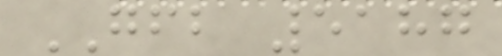GFB 5187
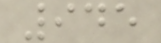945
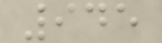945
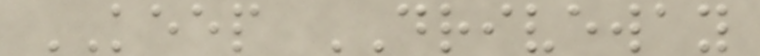KEEP DRIVEWAY
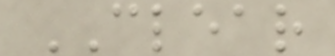CLEAR
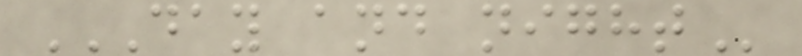DAY AND NIGHT
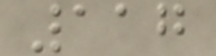117
